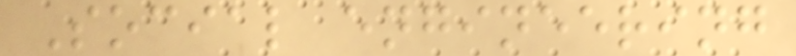Social engineering
